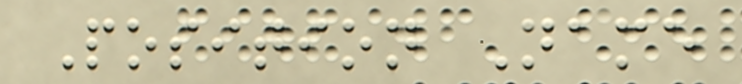Position Name
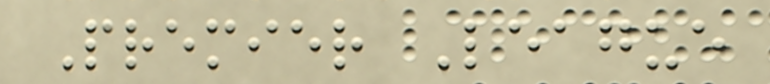Premier League
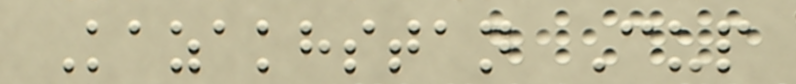Kazakhstan Cup
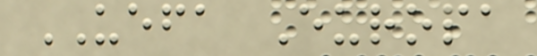UEFA Europa
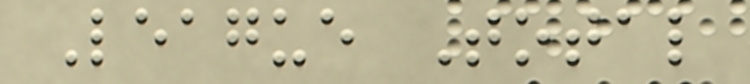League Total
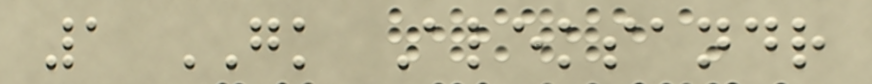1 GK Aleksandr
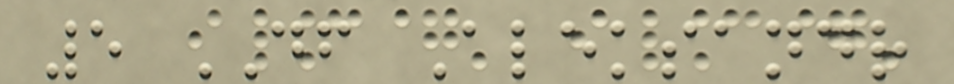5 DF Aleksandr
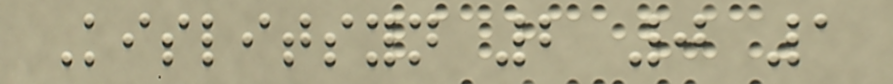Kislitsyn 2 0 1
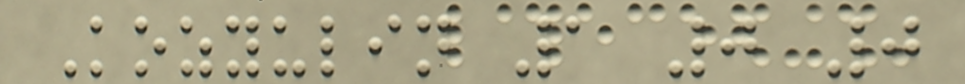Kozyulin 1 0 0
